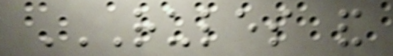RULES AND
